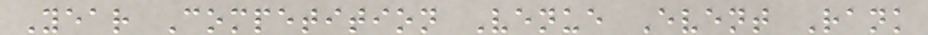Year Competition Venue Event Rank
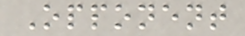Opponent
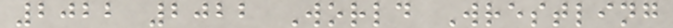2022 2022 World Wrestling
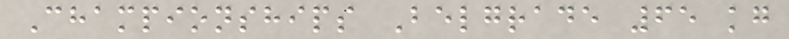Championships Belgrade 65 kg
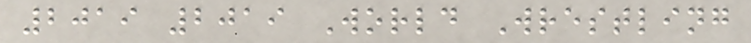2019 2019 World Wrestling
